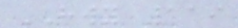HWY 119
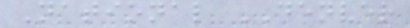National DENVER
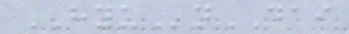HYUnDAI
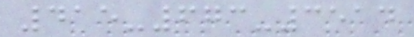415-673-3514
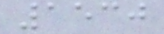1530
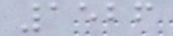1526
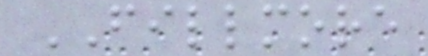FILLMORE
